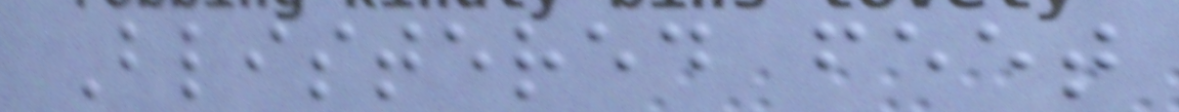Blistered feet
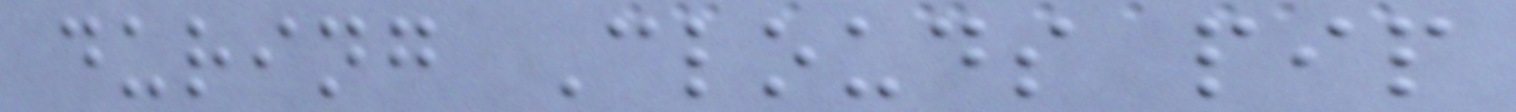during Clouds pip
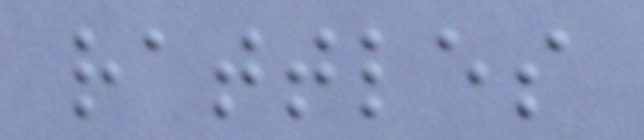rattles
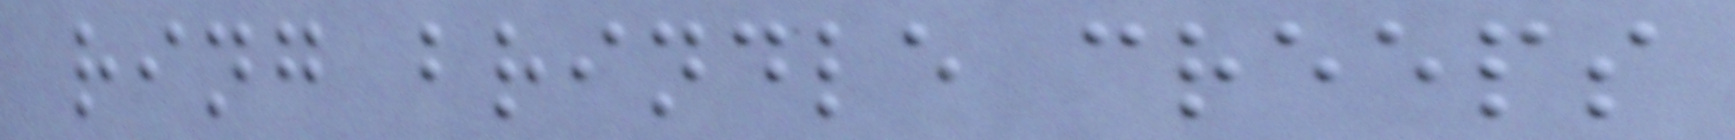ring brindle creeps
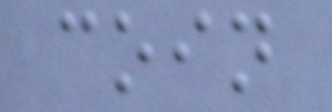coin
